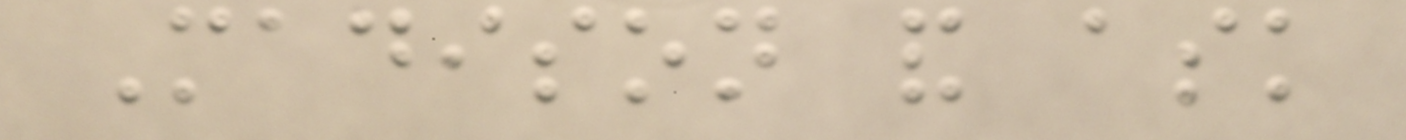Madison and ask
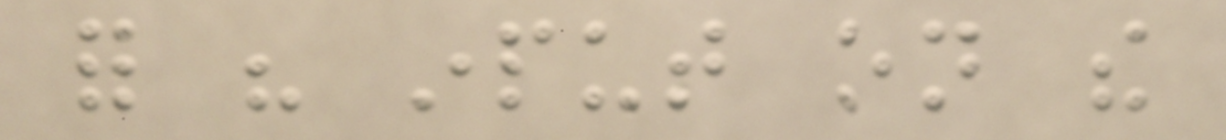for his input on the
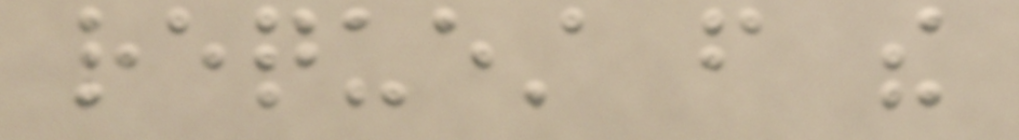request from the
